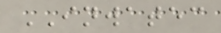INWATEC
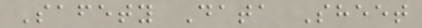Safety Data Sheet
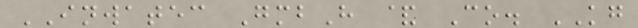INWATEC GmbH & Co. KG
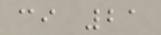ci 21
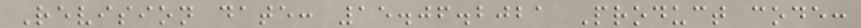Revision date: 15.06.2021 Product code:
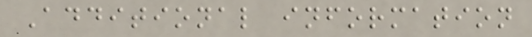Additional information
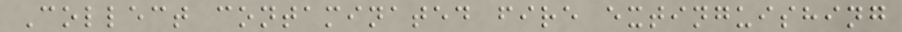Collect contaminated fire extinguishing
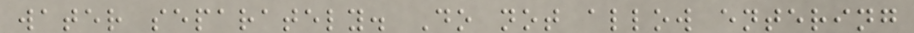water separately. Do not allow entering
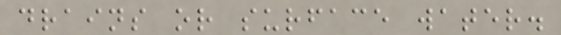drains or surface water.
